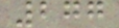277
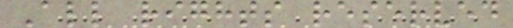All rights reserved
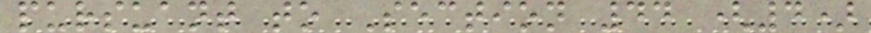pursuant to Section 44 (4)
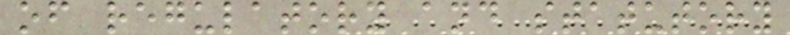of regulatory and statutory
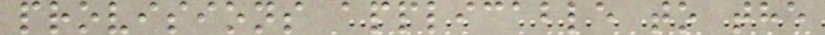provisions applicable to the
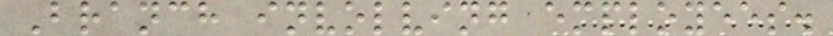Branch involving employees.
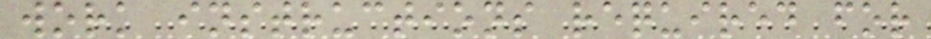work instructions required for
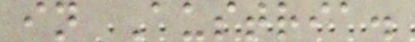in Austria.
